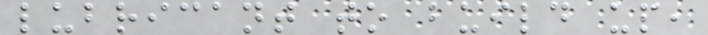lubricant to build up,
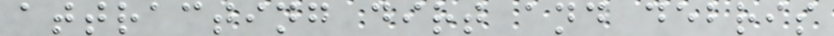attracting dirt and debris
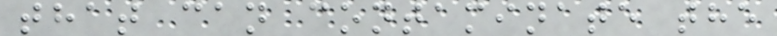that can contaminate the
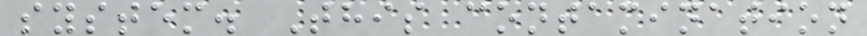system. This contamination
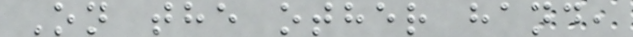On the other hand,
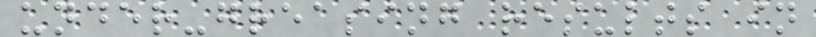under-greasing results in
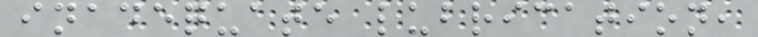inadequate lubrication,
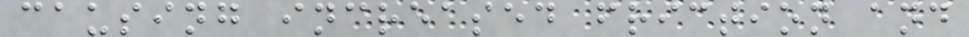causing increased friction and
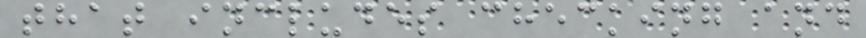that includes checking and
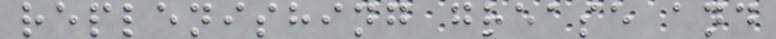replenishing grease and
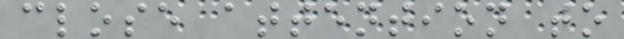close attention to
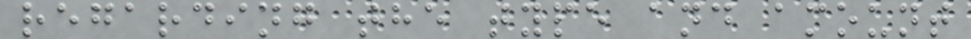regarding the type and amount
